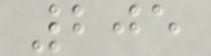205
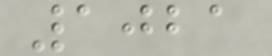1021
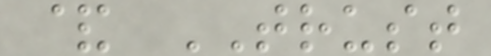& TRUST
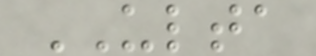ULTA
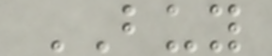BUY
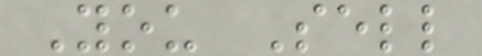You Sell
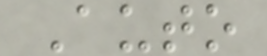Auto
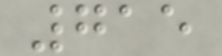715
